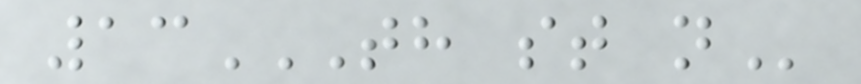13TH ST N
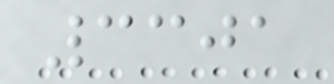3301
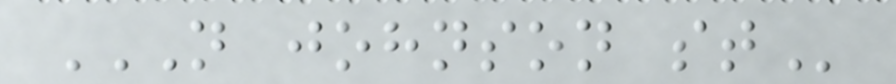N JOHNSON ST
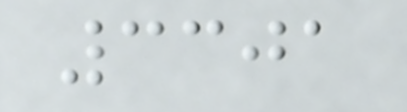3301
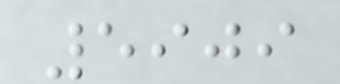5909
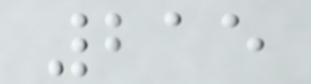215
